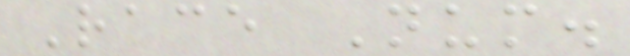Race Num.
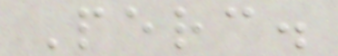Perc.
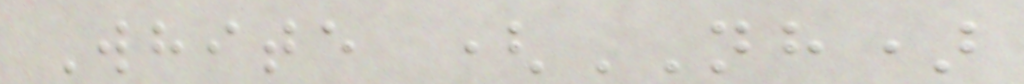White (NH)
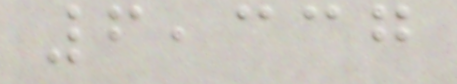6,337
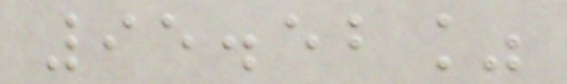95.52%
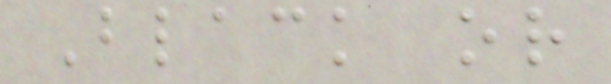Black or
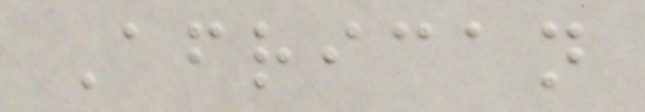African
